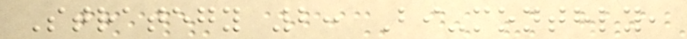Strategy 2: Bi-monthly,
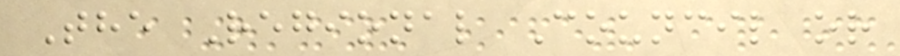The Regional Council or
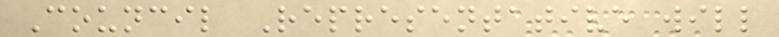Council Representative will
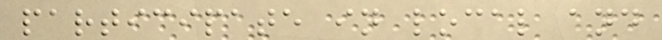participate in local and
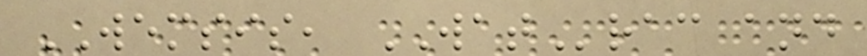WEMSIS, WATrac and
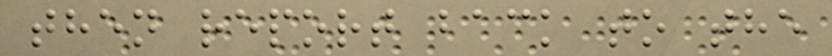then report back to the
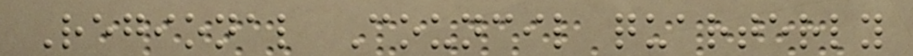Regional Council quarterly
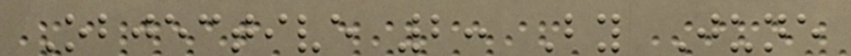Objective 2: By June
